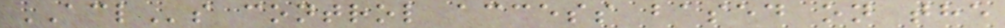ACLs control access based on the
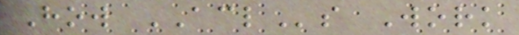How ACLs Work
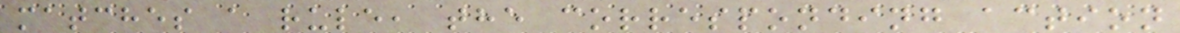matches a rule, the corresponding action
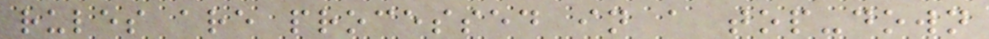rules are processed in a top-down
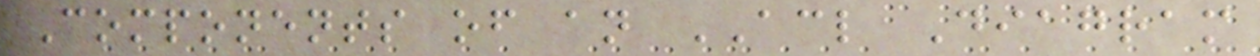Components of an ACL Diagram
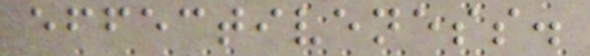effectiveness.
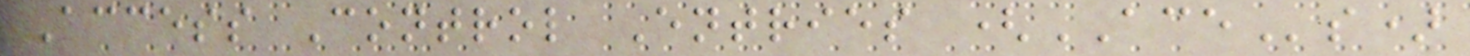Access Control Entries (ACEs)
